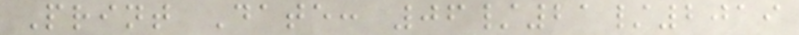Print Date: 06/21/2019
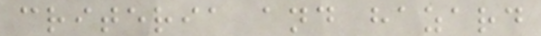criteria and hazard
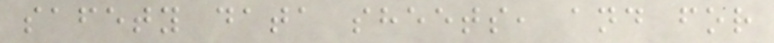safety data sheets, and for
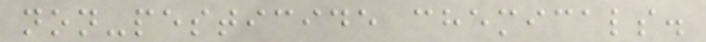non-pesticide chemicals.
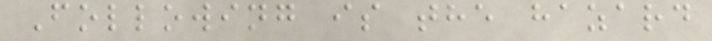Following is the hazard
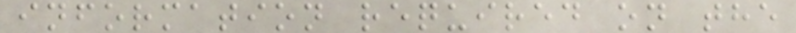information required on the
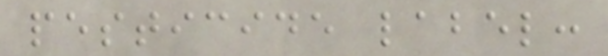pesticide label:
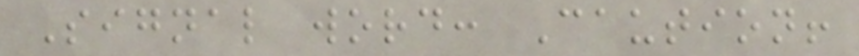Signal word: Caution!
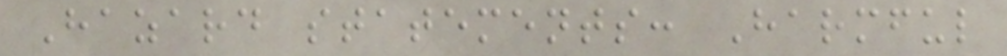Hazard statements: Harmful
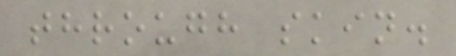through skin.
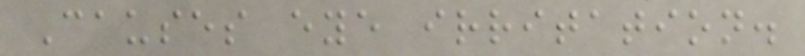Causes eye irritation.
